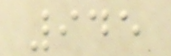945
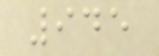945
